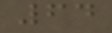64
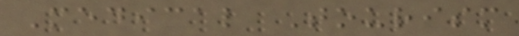Medical Tourism
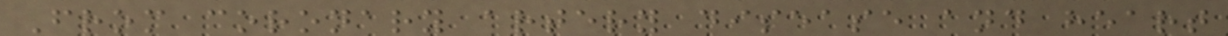From coronary artery disease and heart
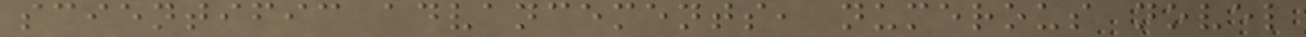scientific advancements, numerous novel
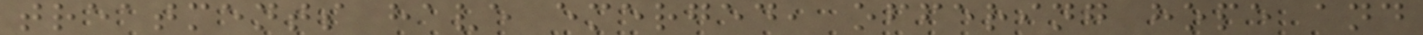treatments have emerged, offering hope and
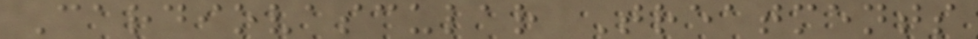Cardiovascular Treatments
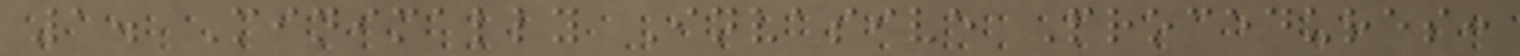1. Minimally Invasive Procedures:
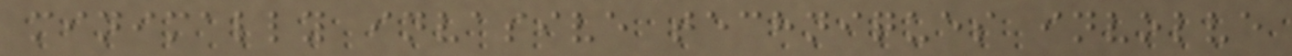minimally invasive techniques involve
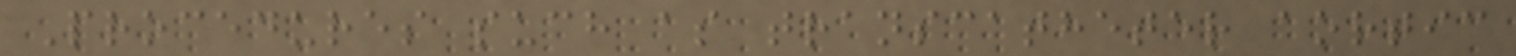Procedures such as transcatheter aortic
